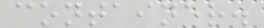container.
